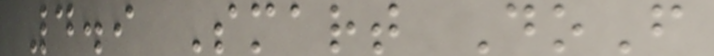4.9 Smart DoF
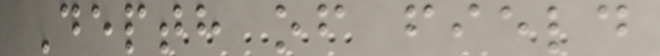Depth of field
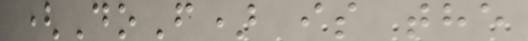(DoF) is the
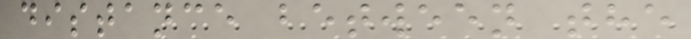distance between the
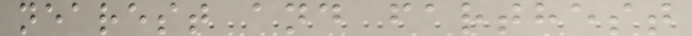nearest and farthest
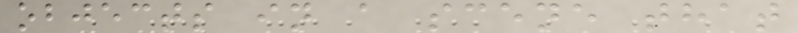objects in a scene that
